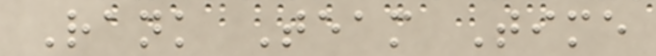Rank Team Time
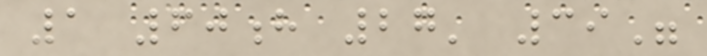1 60h 27' 39"
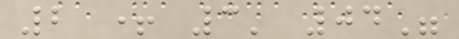2 + 3' 04"
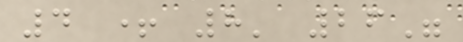4 + 8' 26"
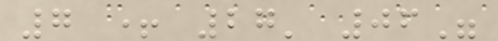7 + 27' 06"
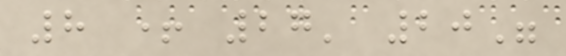8 + 27' 20"
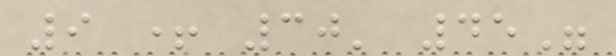9 + 30' 45"
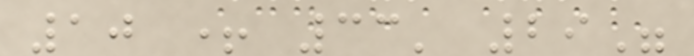10 + 33' 29"
